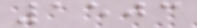1503
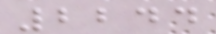2244
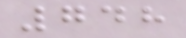748
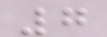7
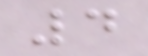4
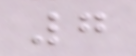7
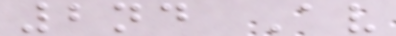2nd Av
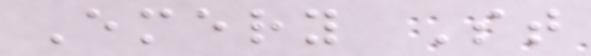Emery St
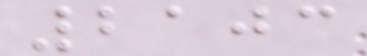2103
